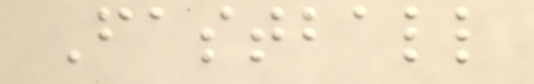Fastball
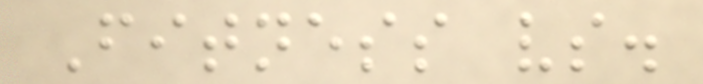Fitness vs.
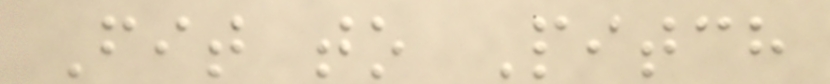Fit to Pitch
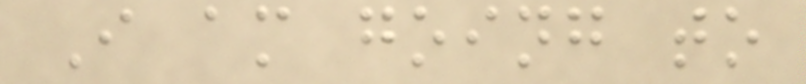I am going to
